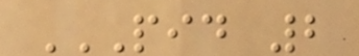PID 2
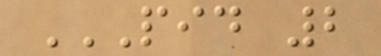PID 2
